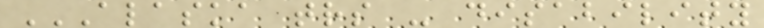ALASKA TRS - DISABILITY
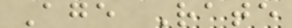Age Rate
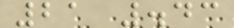21 .43
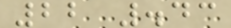22 .43
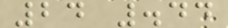24 .44
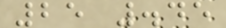25 .45
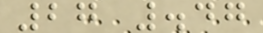27 .47
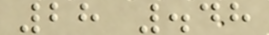28 .48
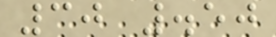30 .50
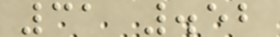31 .52
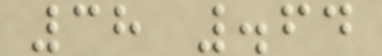38 .64
